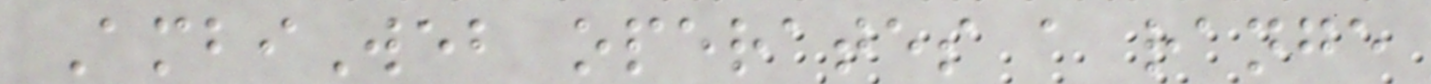AmbiWeb operates a range
